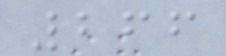266
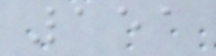151
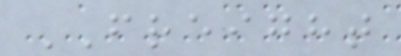FREIGHT
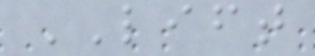LIFT
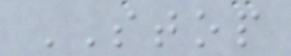STOP
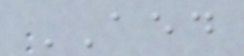AED
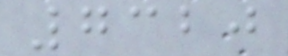7320
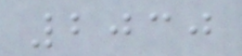2030
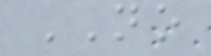NO
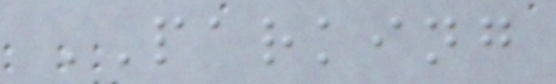PARKING
